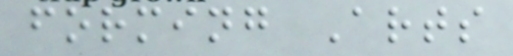forming Arts
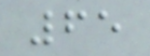65
